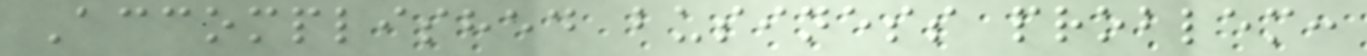Accomplished business problem:
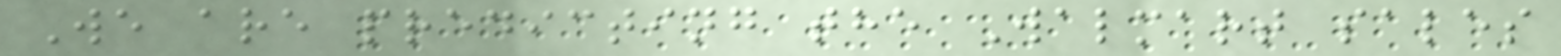We are predicting the Walmart sales
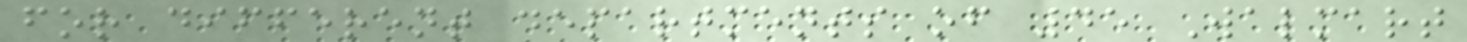for different departments of 45 Walmart
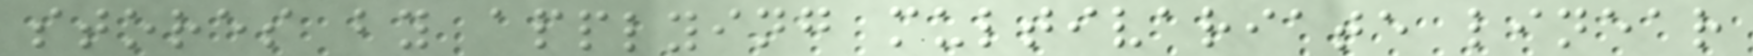stores by applying multivariate linear
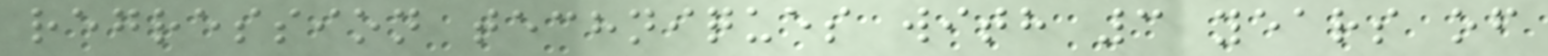regression techniques with 3 years of
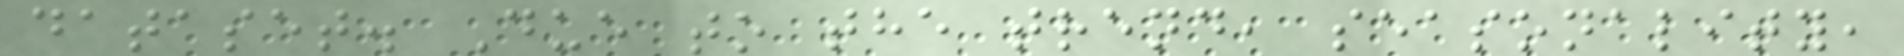dataset. Due to the trend, seasonality,
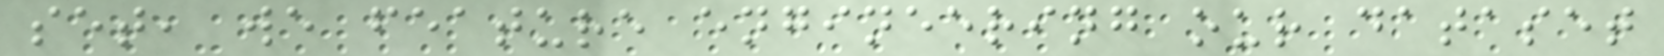set, we feature engineering our dataset
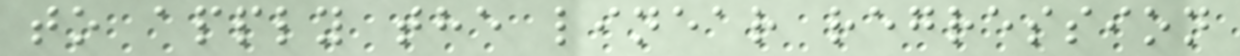to apply the linear regression
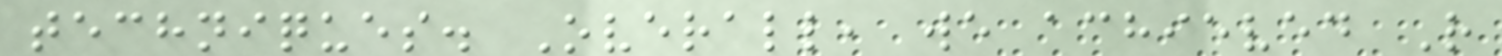techniques. Overall, we achieved R
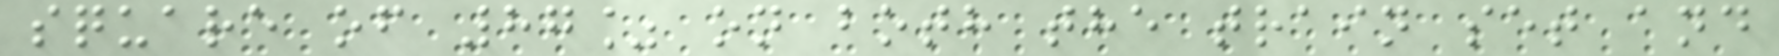square of 87% on both the train set and
